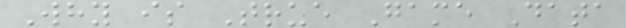Why is True Game Data
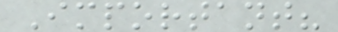Important?
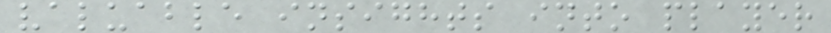valuable insights into player
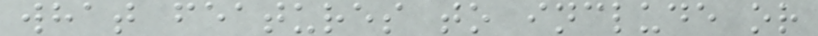what features to include or
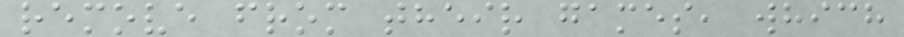remove from their games, which
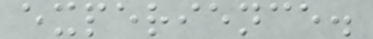experience.
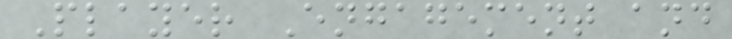Player Engagement and
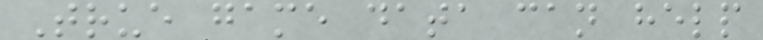True game data can help
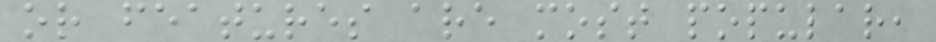or features are most popular,
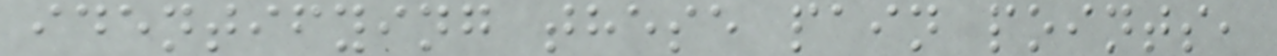identifying these pain points,
